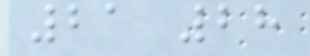21 28
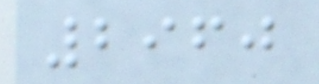2960
